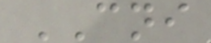CNI
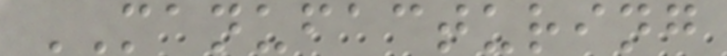MANUFACTURING
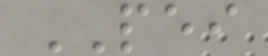PEI
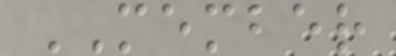MEMBER
